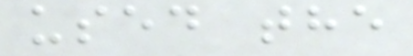used the
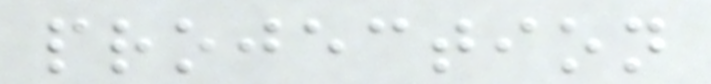projection
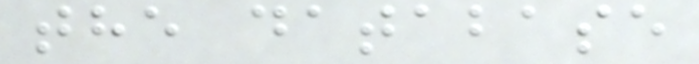the database
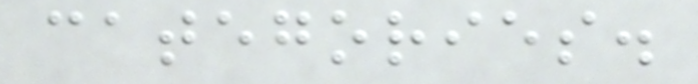categories.
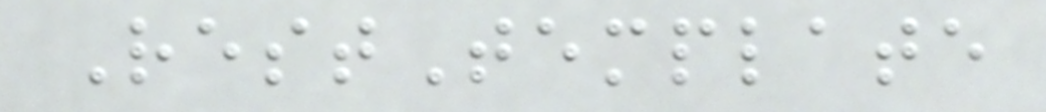RestTemplate
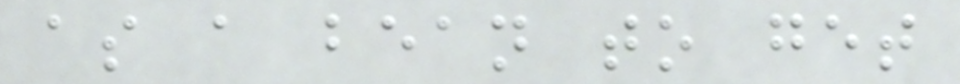as a bean to get
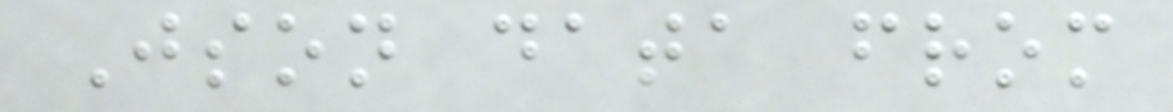Json data from
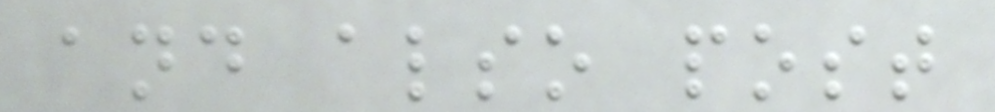and also post
